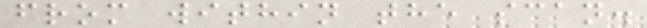from within the scan.
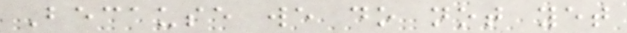Because we do not yet
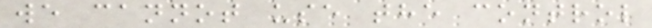we cannot use the control
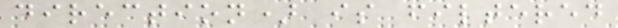direction) is filtered
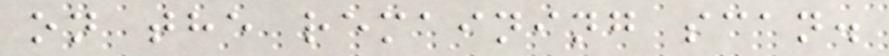on the remaining scan.
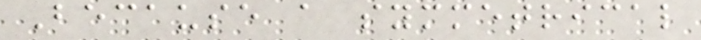Because a symmetrical
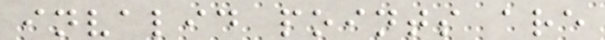invalid points are
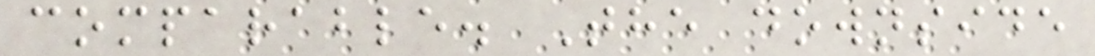comparable. The downside
